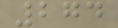274
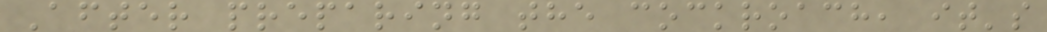After preparing the cockroach, it's
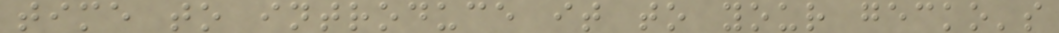time to introduce it to your gecko's
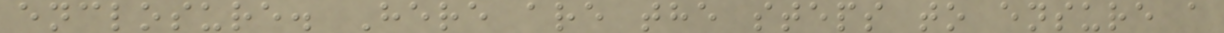enclosure. Here are the steps to ensure a
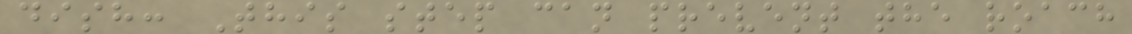dish: This step can prevent the roach
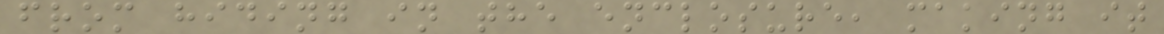from hiding in the enclosure, making it
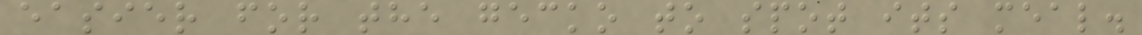easier for the gecko to spot its meal.
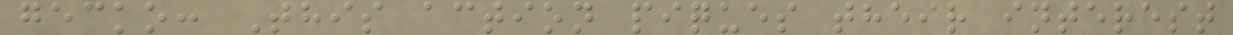gecko: This action piques their interest
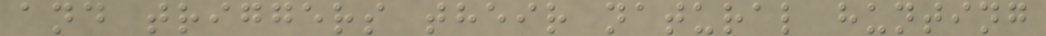and triggers their natural hunting
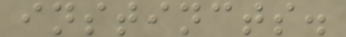instincts.
